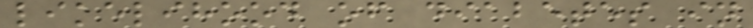likelihood of diabetes in
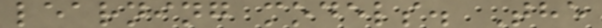learning models. The
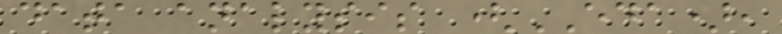data analysis (EDA),
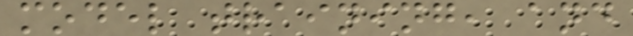model training, and
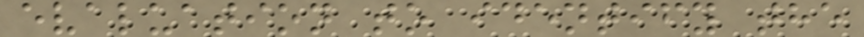evaluation to identify the
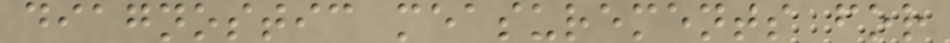diagnostic measurements for
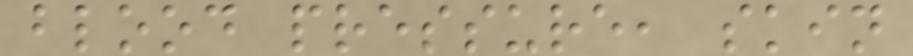blood pressure, skin
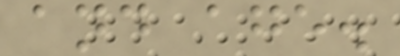and age.
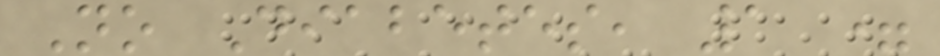No Diabetes, 1 =
